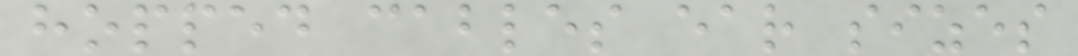hopped cables ear sizes
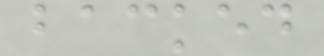backed
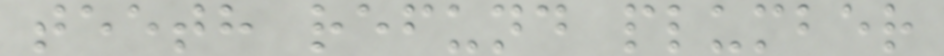teeth refund plumber
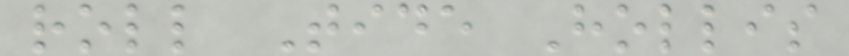roll Tide Hollis
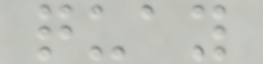quay
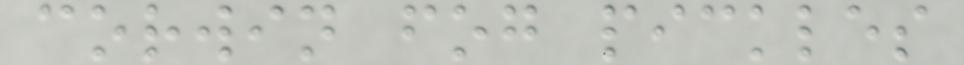corwin fog pickles
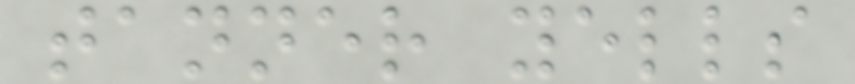tanner yells
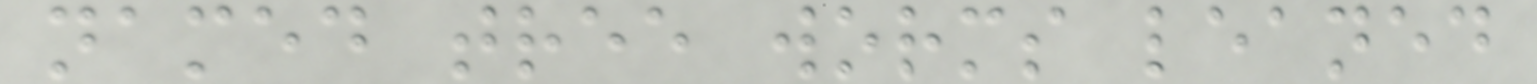named tree worms leaned
